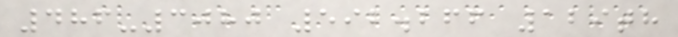486-3080 592.266 129th
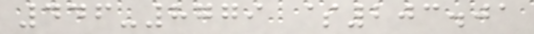446-8779 $203.01
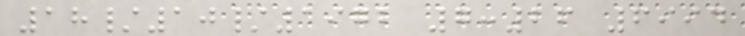18/10/1972 7:26 6994
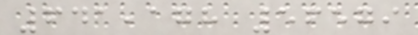641,178 56579
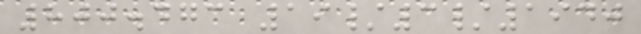800.473 19/3/1940
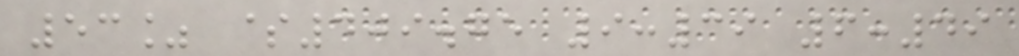53% $409.75 9:39 6:49
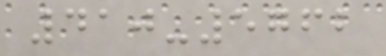410-5762
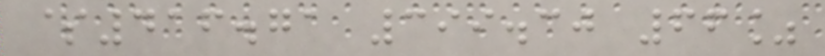$416.71 399.30 66%
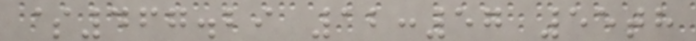$467.29 12:57 55th
